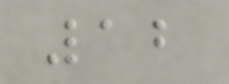12
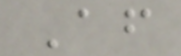After
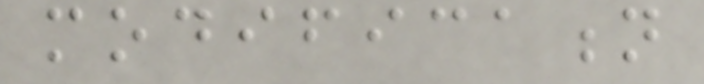modification
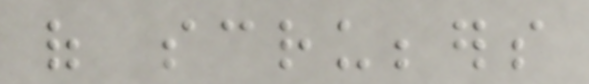of scrubbers
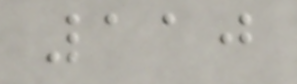110
